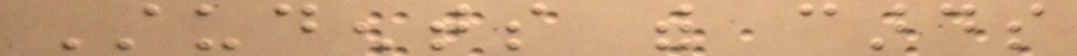Students with cards
